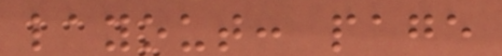layout: page
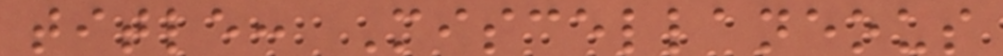title: Miscellaneous
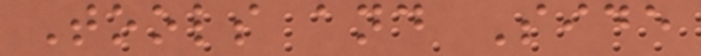Tools and Side
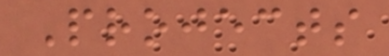Projects
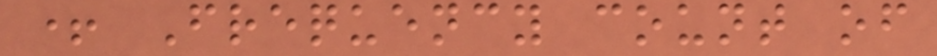+ Frequency count of
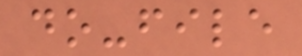do-file
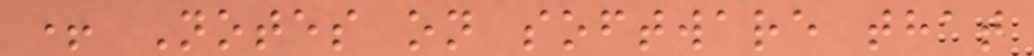+ Notes on software that
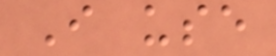I use
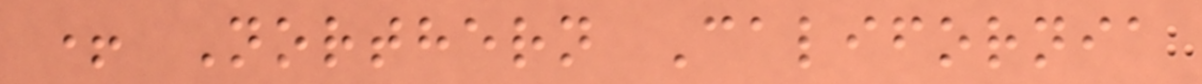+ Northern California
